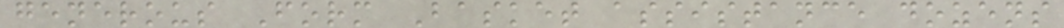generous Form Basket assistance dozens
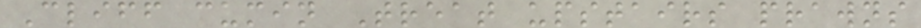Cliff cumin Treat upstairs prawns
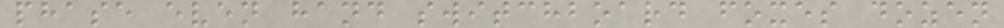phase even hand switchboard foxes dozen
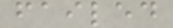failed
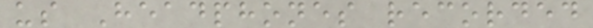us Headphones recorded
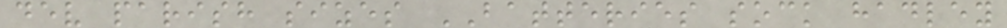dev parish sizes BATTERIES sock hadley
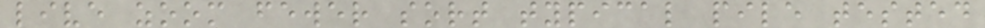live zoom fewer sort typical pile tested
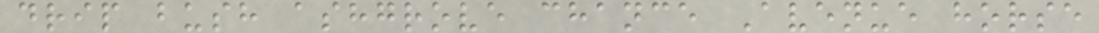drip bush ashgrove chance Avenue horse
